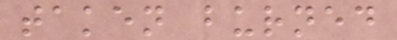taken burned
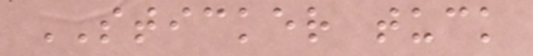STICKER tuck
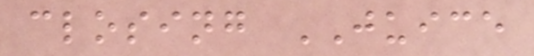closing JUICE
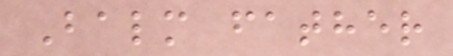Balm father
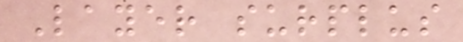Layer surplus
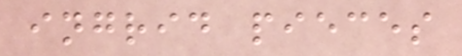ingrid pieces
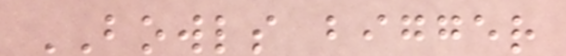BOWLS bigger
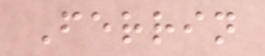Ferrin
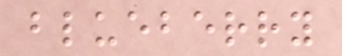blueberry
